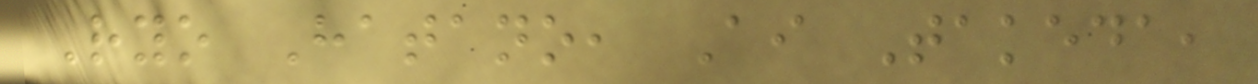Ryo Hatano, Ai Takeda,
